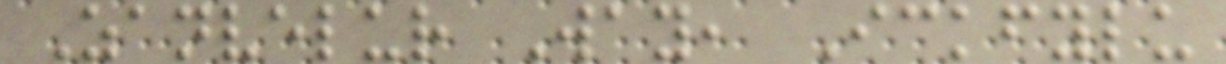Zanvelur Way, Ickfylu
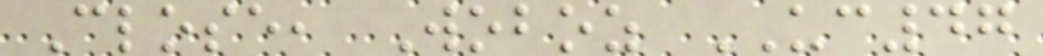Close, Woboz UC47
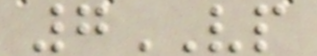7VP
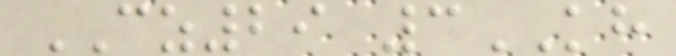CZ29 3KH
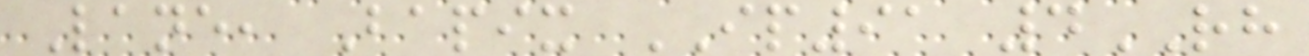Lane, Bapix IP91 4RH
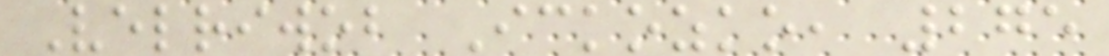Velriwob Ickozko, 275
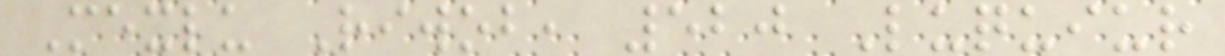Mexlu Riwob, 520 Luquiur
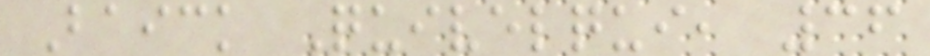Baick Quivelqui, 36
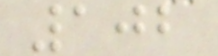102
